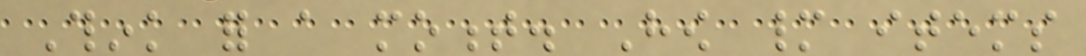Think for a moment. How many items
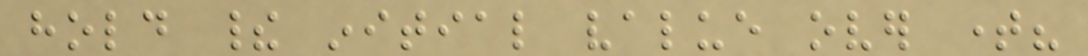hold their initial value over time?
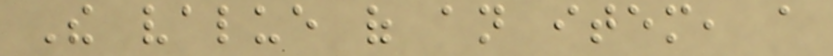The value of an item, a
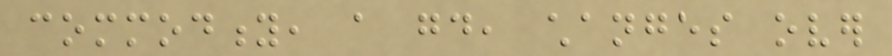commodity, a good, changes over
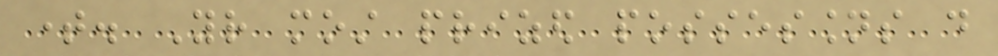time. Your most prized possessions do
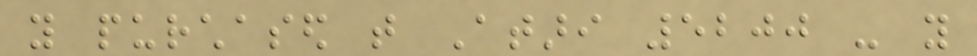you purchased that Atari 5200 - you
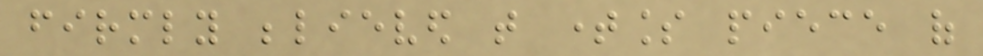firmly believed that timeless piece of
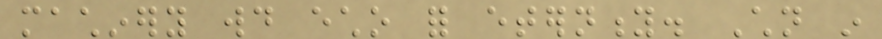machinery would echo for eternity. Children in
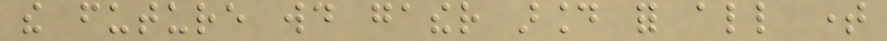the future would gather around for all time
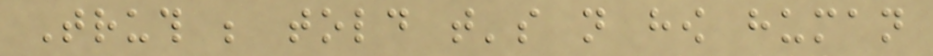Truth be told that's not how human
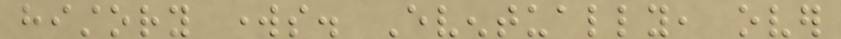history works. Eventually, over
